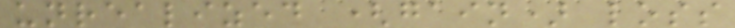unrealized (gain) loss
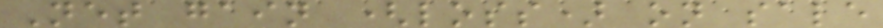Net gain (loss) on sale
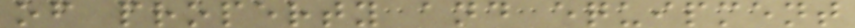of property and equipment
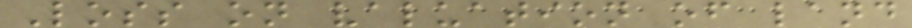Loss on valuation of land
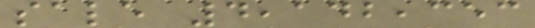sale 4,142,353
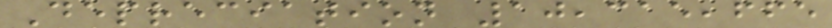Depreciation 10,315,665
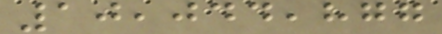10,044,877
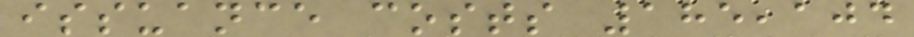issuance costs 185,104
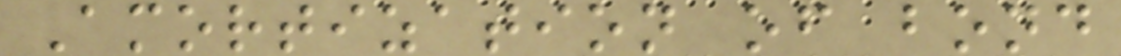Amortization of bond
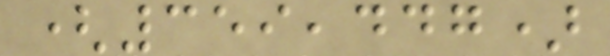(359,447)
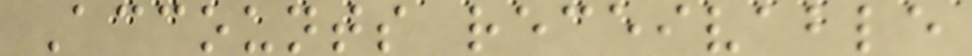Accounts receivable
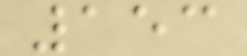153
